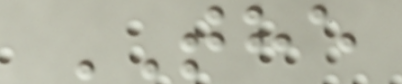THE
